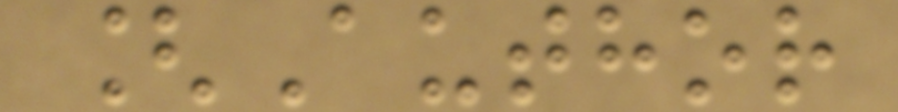[Author
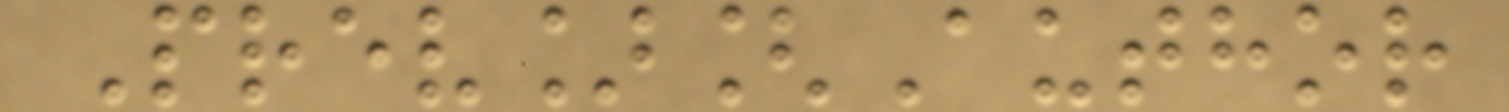Prev][Author
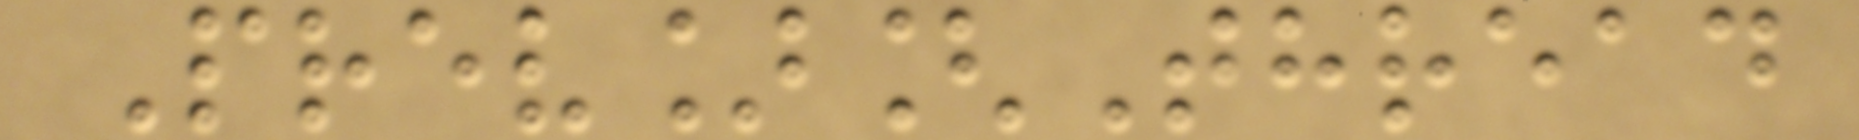Prev][Thread
